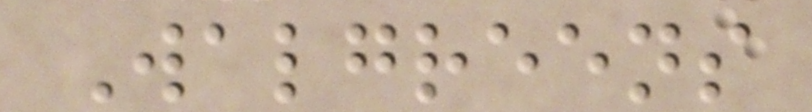Walgreens
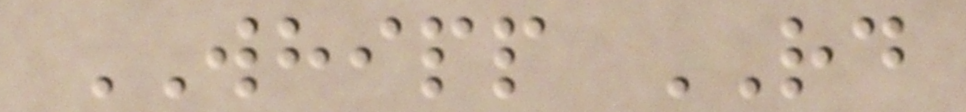WHIPP RD
